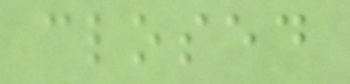closed
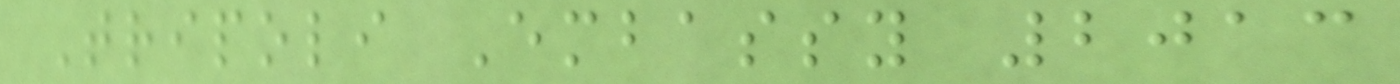Tripoli Embassy 2013
